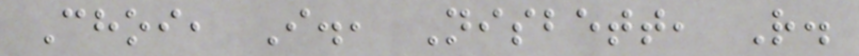Choi, I., Nisbett, R.
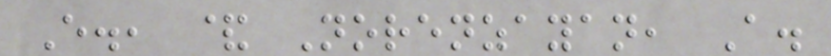E., & Norenzayan, A.
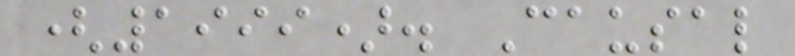(1999). Causal
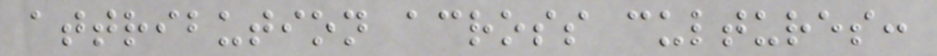attribution across cultures:
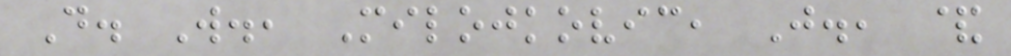D. W., Milojkovic, J., &
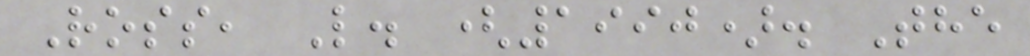Ross, L. (1990). The
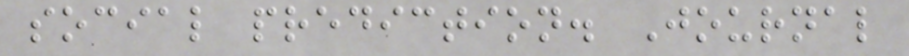social prediction. Journal
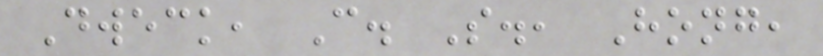Dweck, C. S., Hong,
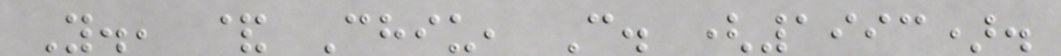Y., & Chiu, C. (1993).
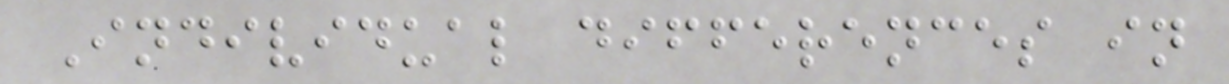Individual differences in
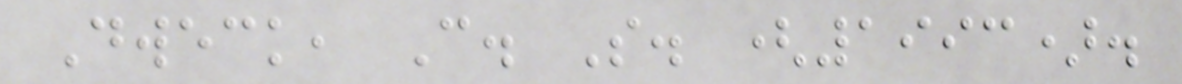Dweck, C. S. (1993).
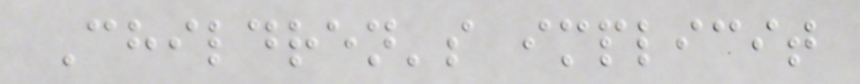Children's implicit
